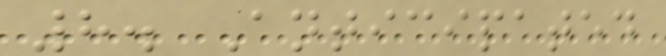8. Anticipated
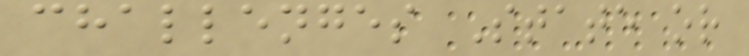challenges State or
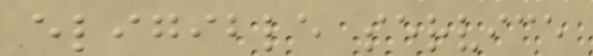eligible service
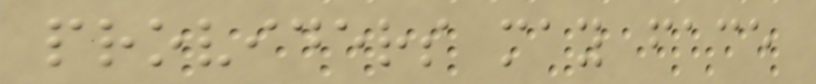providers may face
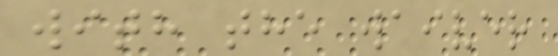with the waiver
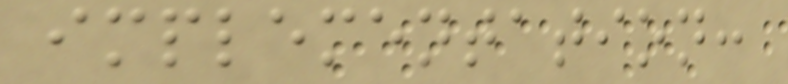implementation:
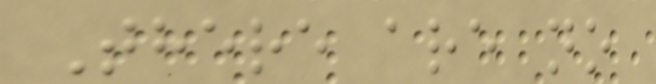There are no
